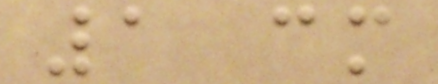1 cm
